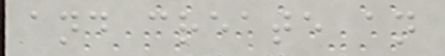and create an
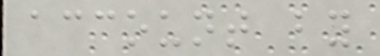account by
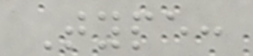Type:
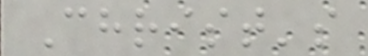Christ's
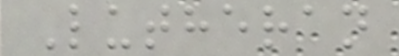Lutheran
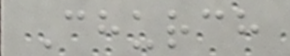Church
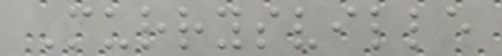Murrysville
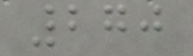270
